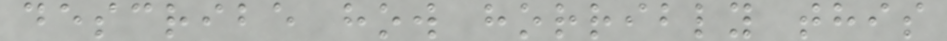describe how horribly this
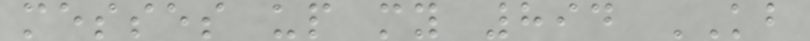messes up my 894 KB
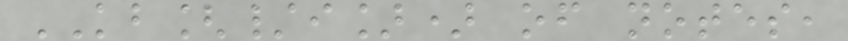KB[/i]) of notes,
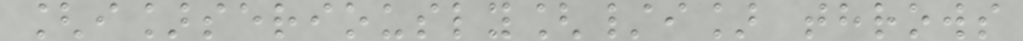[i]seriously[/i] throws
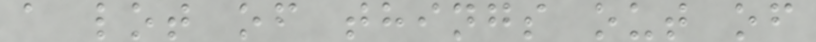a lot of things out of
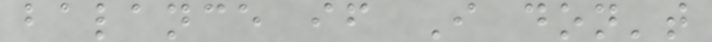balance if I don't
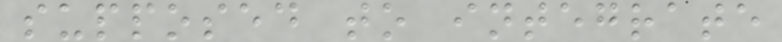supposed to integrate
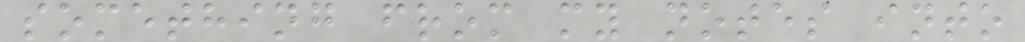something from my notes into
